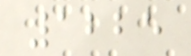1225
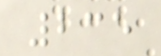235
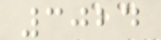3024
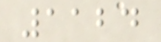1124
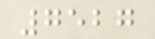7527
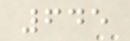645
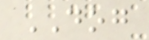DOG
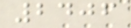2406
